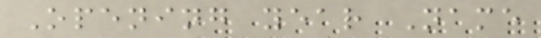Opening year Name
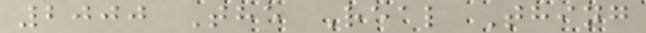2000 The Real Thing
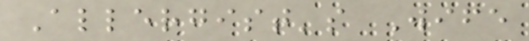Allergist's Wife
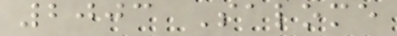2003 Salome
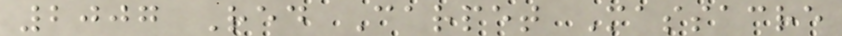2007 Red Carpet Massacre
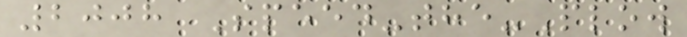2008 Speed-the-Plow
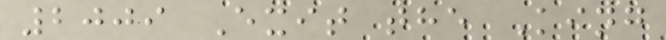2009 Exit the King
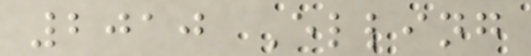2010 Elling
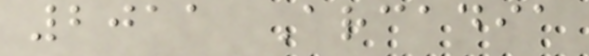2011 Arcadia
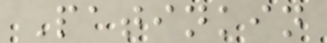Patinkin
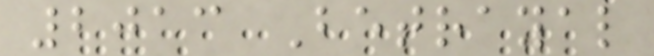2013 Betrayal
